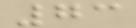73
